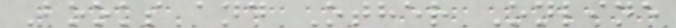Books and Other Online
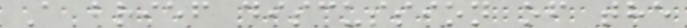A brief discussion of the
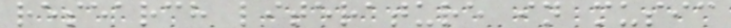research literature in music
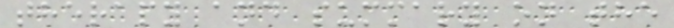therapy and summary on the
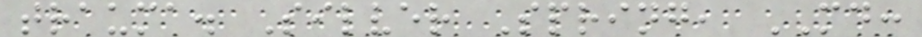trauma. Silver Spring, MD:
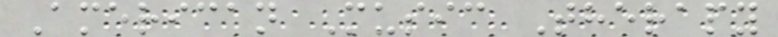American Music Therapy
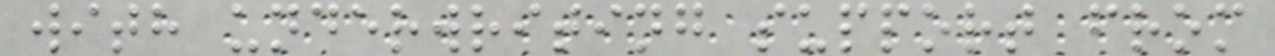with underwriting support from
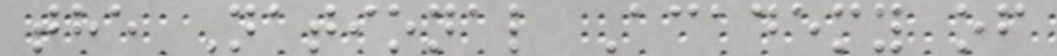the National Academy of
